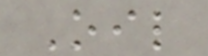Oil
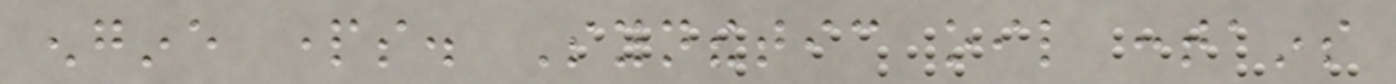engine parts. Synthetic oil contains
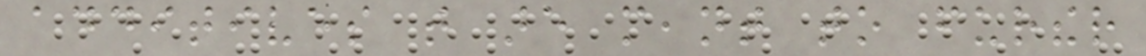additives that are meant to further
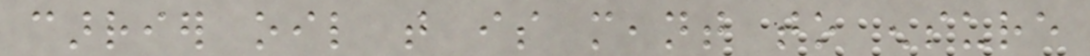carrier oil that is meant to ensure
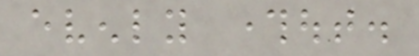evenly throughout.
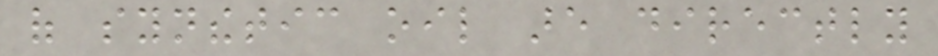of synthetic oil are directly
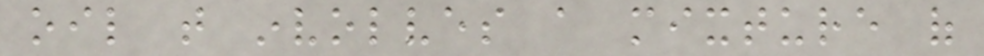oil that involves a mixture of
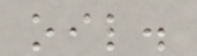oil.
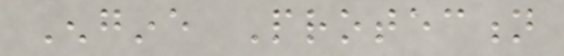Engine Protection
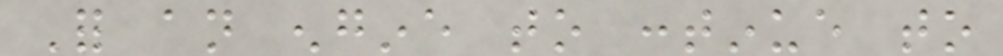For an engine to continue to
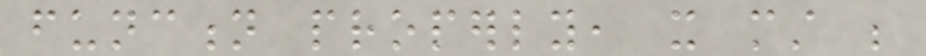function properly, it must be
